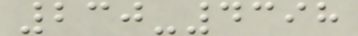230-4398
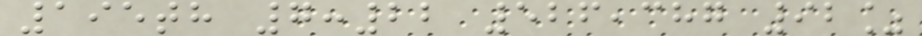195th 7:22 526,387 92%
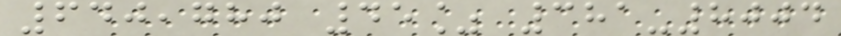640,780 45% 381-8004
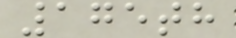175th
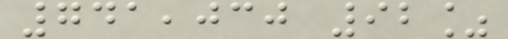741,030 92%
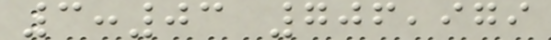3:03 706,979
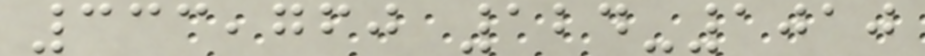333,760 124-1010
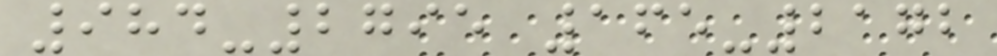984-2795 165-2172
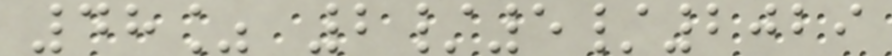48% 2/5/2029
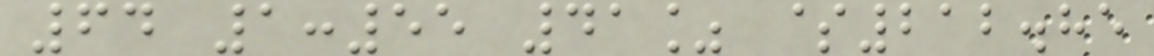64 1:55 41% $212.85
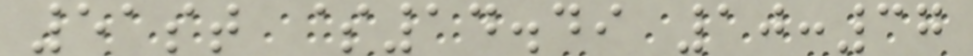51st $14.49 10:37
